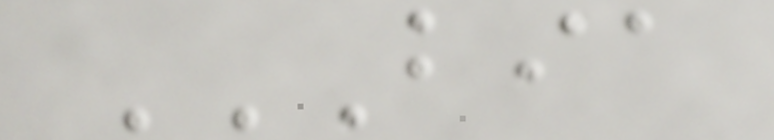BIA
